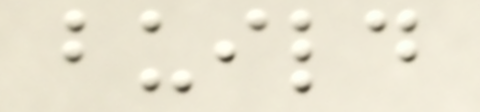build
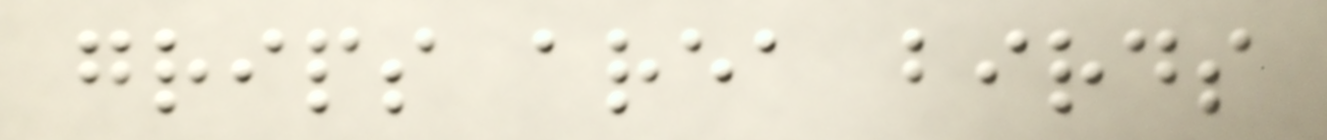grips area birds
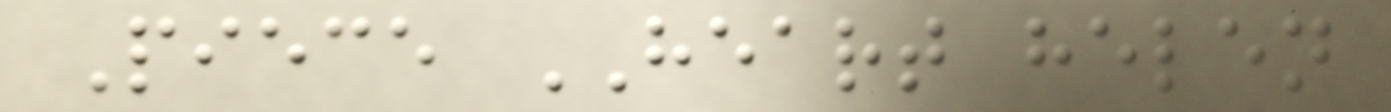Piece HEART helen
